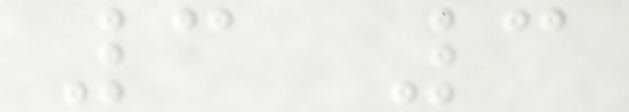3 3
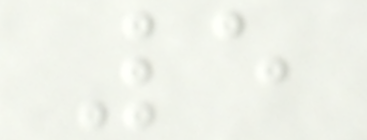5
